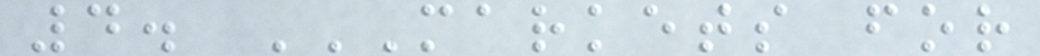4. MARKETS FOR
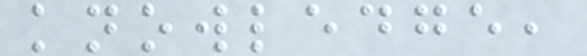knowledge,
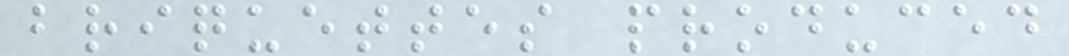briquettes produced
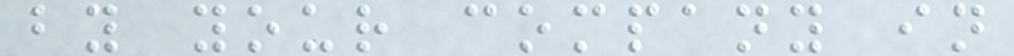by your company in
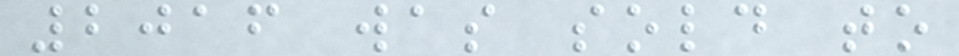2016 was sold to
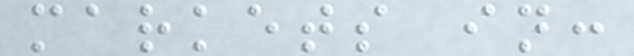markets in:
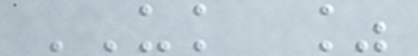UK %
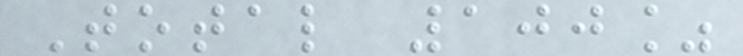Total 100%
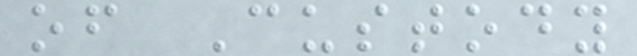of Custody
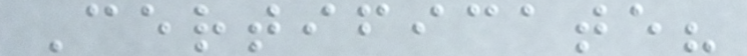Certificate?
